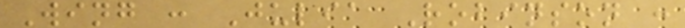Wing : Julia Robinson :
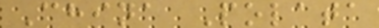China Polata
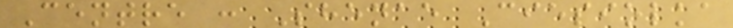Centre : Shenae Ciesiolka
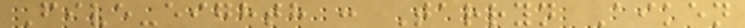Five-eighth : Tarryn Aiken
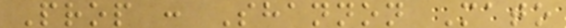Prop : Shannon Mato
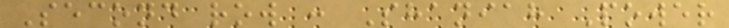Second row : Shaniah Power
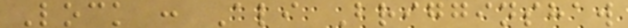Lock : Ali Brigginshaw
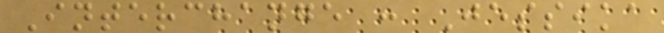Interchange : Jessika
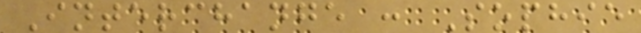Interchange : Sophie
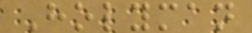Holyman
